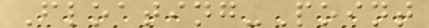Floating-Point
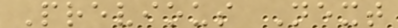Previous Next
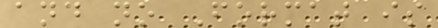and no Format is
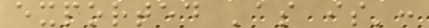exported 'as is':
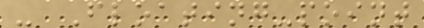- Floating-point
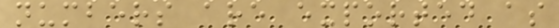numbers are exported as
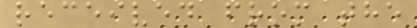received from the
